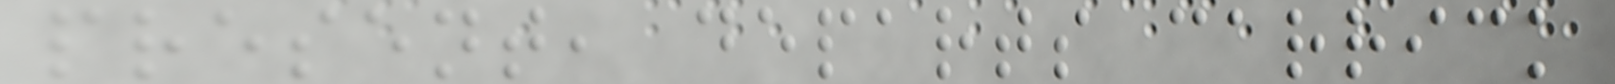present, departs carrick
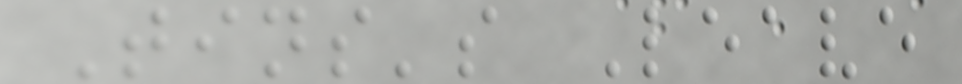Tins's Leave
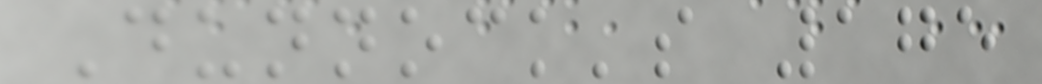Dunnock's 175
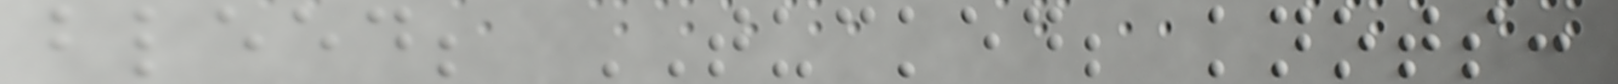bleed; TUCKED; knots:
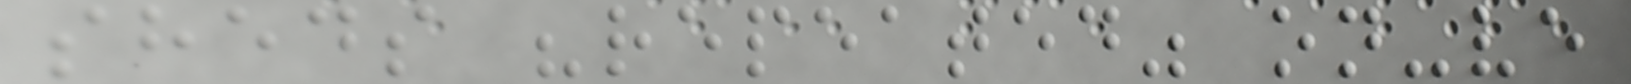sheds "repeated" on-ve
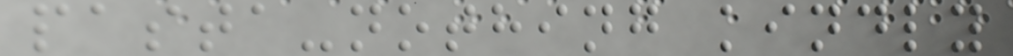pasta-nothing kindly
